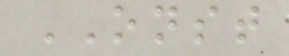ONST
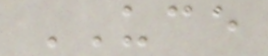UCE
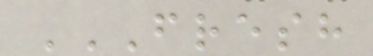FRESH
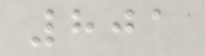801
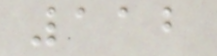112
